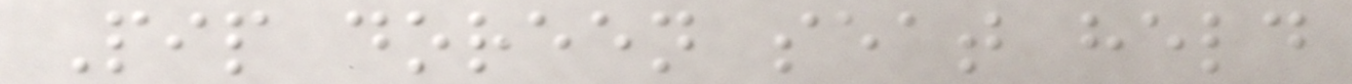Pip doreen seat held
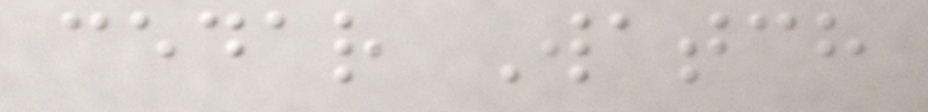cedar Watch
